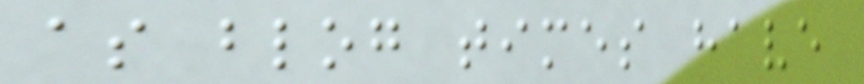as blog times have
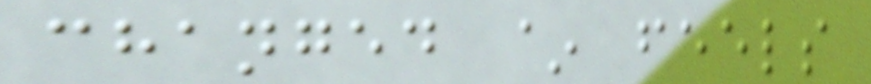changed ~ feels
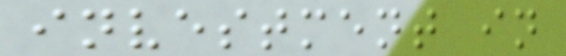investment in
